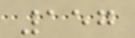157
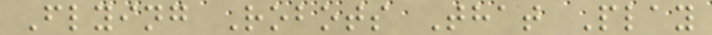Flying Robots That Play
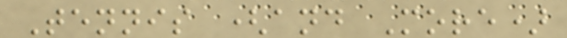Tennis (and More)
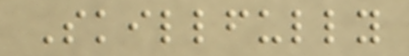Skillfully
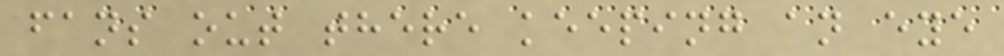fans out there keeping an eye
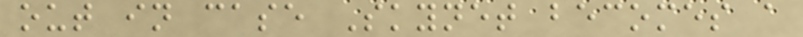out in case Skynet becomes a
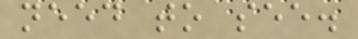need to see.
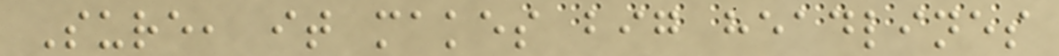Sure, it makes big headlines
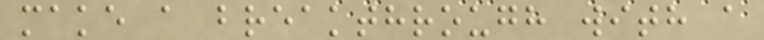make a breakthrough with a
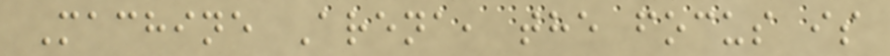Machine Arena, the focus is
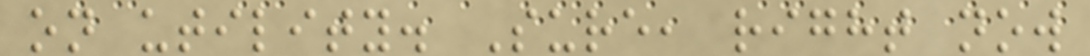on utility. Sure, right now
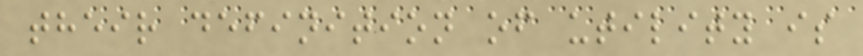their definition of utility is
